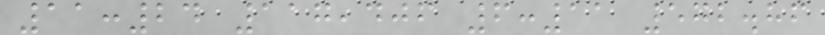11:24 117,406 6:11 572.86
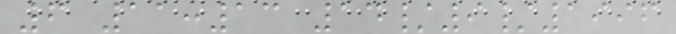6 11:13 14/9/1996
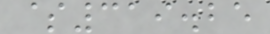$319.25
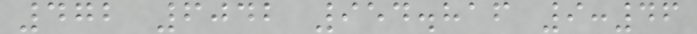472 6042 954.816 9:46
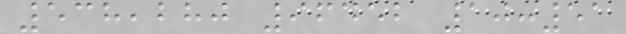538,280 96452 10:51
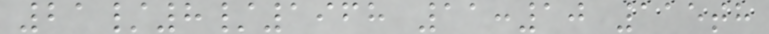21/8/1968 11:10 115th
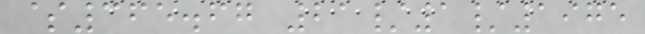$365.67 21/1/1975
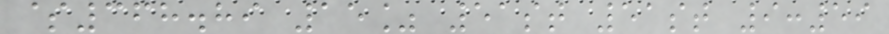$368.89 15% 51st 51st 9:59
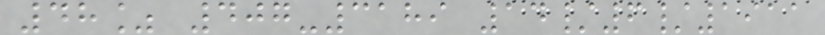48% 407-3189 14/6/1911
